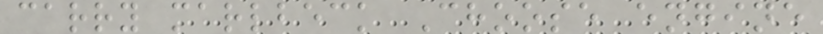carry marlbeck Choose engine
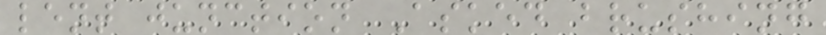lent junction Asked brushing
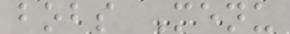bobs Menu
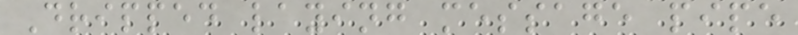Dripped laying message pipe
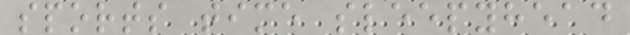sports time sleepyhead
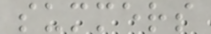summers
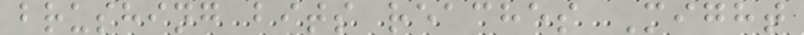brushing bits reaches Might
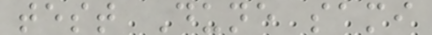test Dune sami
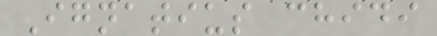Ignatius chidi
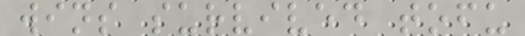wins survived tofu
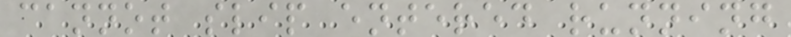cannot slip entered running
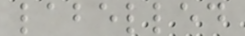labelled
